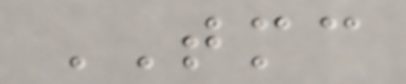TMC
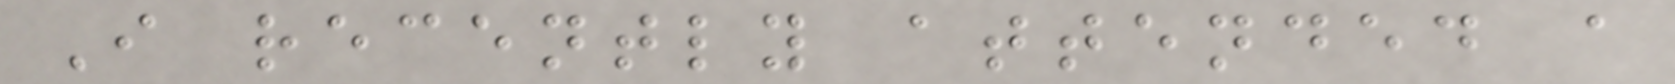I recently attended a
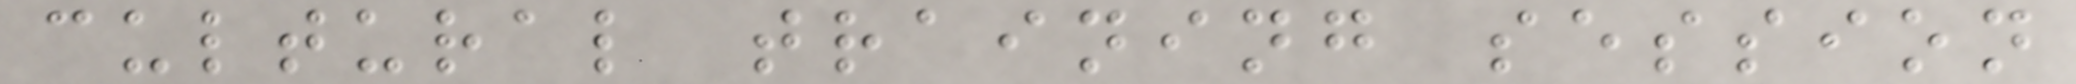cultural training session
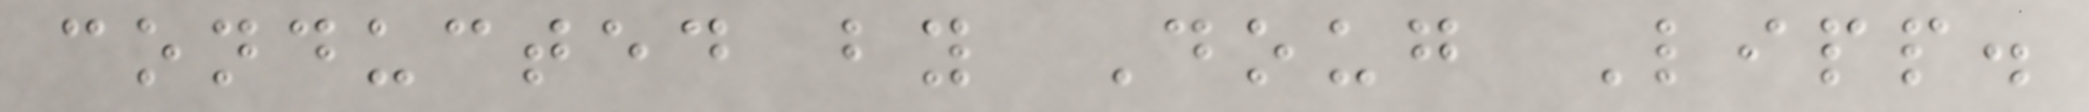conducted by Doug Lipp.
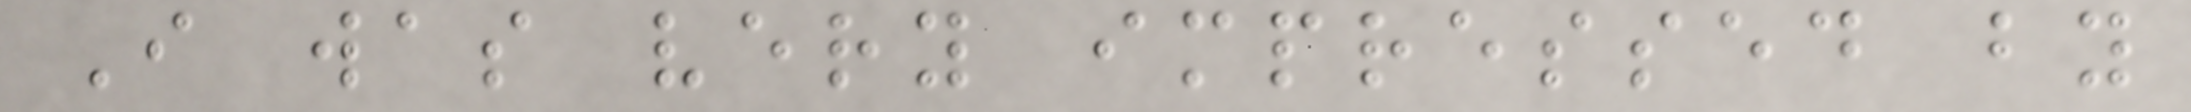I was very impressed by
